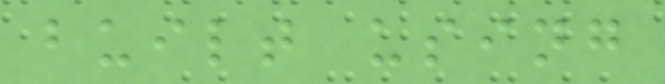built using
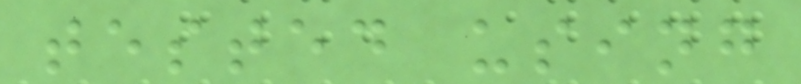tested using
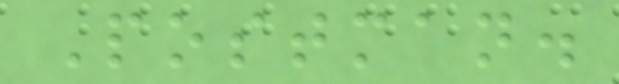Postman.
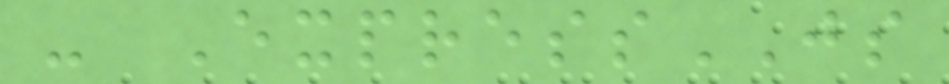- ExpressJS
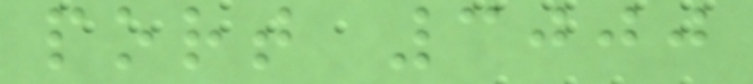port 3000
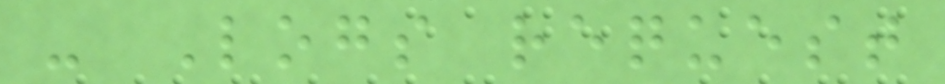- Logs request
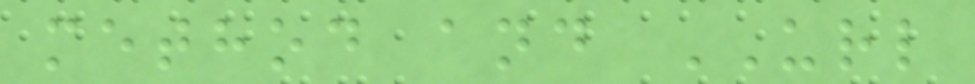method and URL
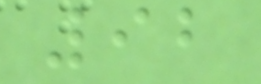92
